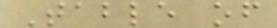Table of
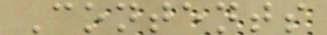Contents
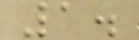1.
